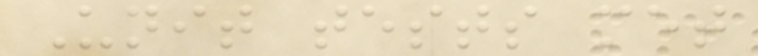Unit tests met
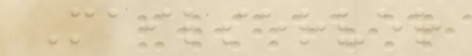Mailserver
